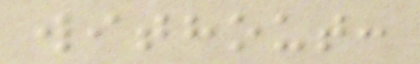without:
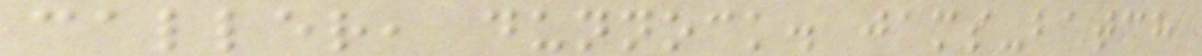caller, dunnock. jams-batch
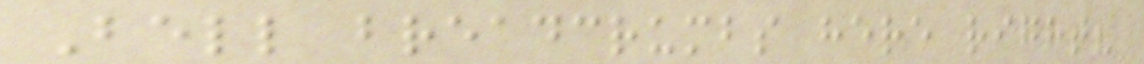Bell breadcrumbs here right?
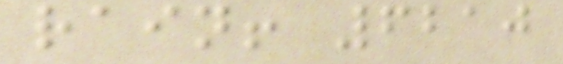rain! 6210
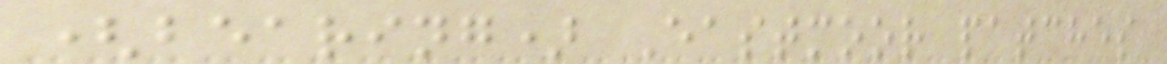(bearing) Eastmoor patches
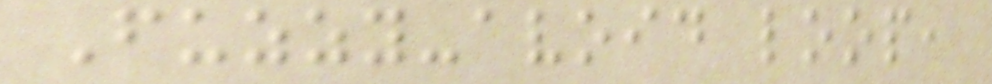Fuzzy-avoid loop,
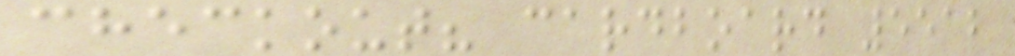checkout? cardboard 5512
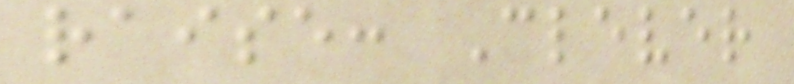raise: Clever
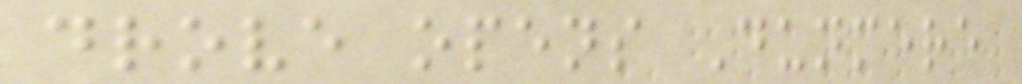drove opens Dunmere
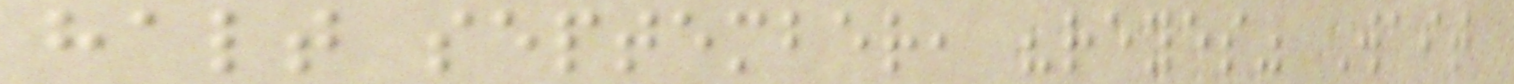halt september, "reyes" Wait
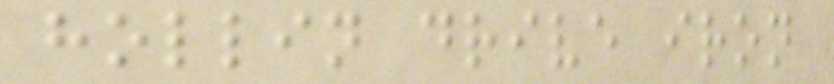hollin drive iron
